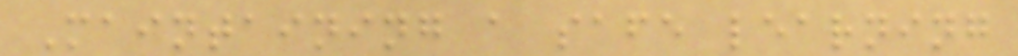Maintaining a safe learning
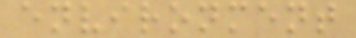environment
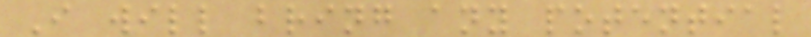I will bring any potential
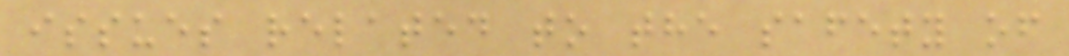issues related to the safety of
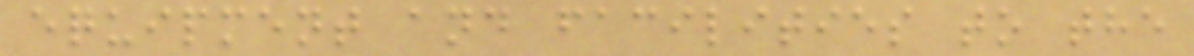equipment and facilities to the
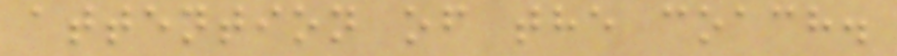attention of the coach.
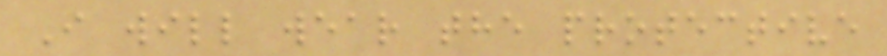I will wear the protective
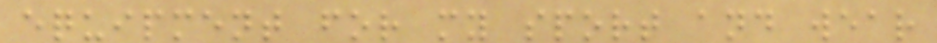equipment for my sport and wear
